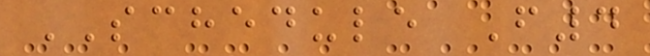SCHEDULE F4
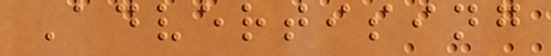Advertising
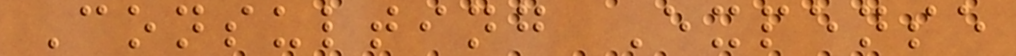Consulting Expense
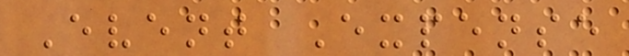Event Expense
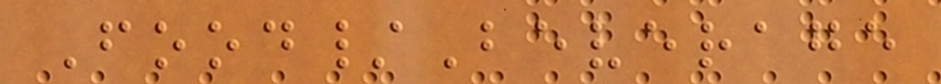Food/Beverage
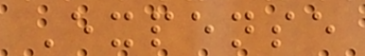Expense
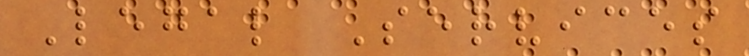Legal Services
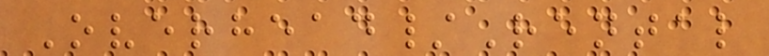Overhead/Rental
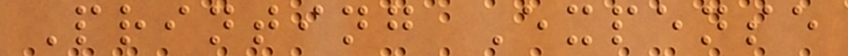Printing Expense
